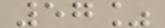57%
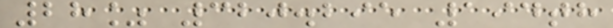28% 320.295 194th
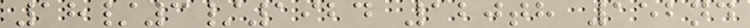18/3/1924 120th 152nd
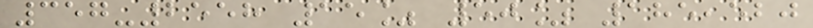357-2558 15% 50% 185,520
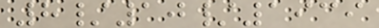8/10/1939
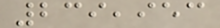239,953
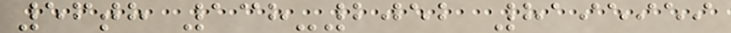56th 138-2052 8195959
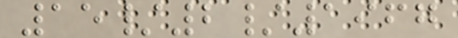15/2/1967
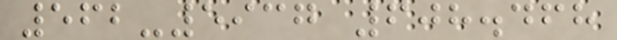562-5937 608.468
